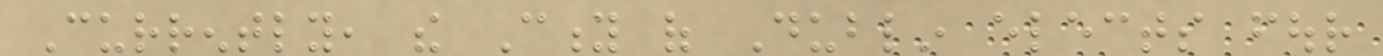Currently, the City of Dublin elects four
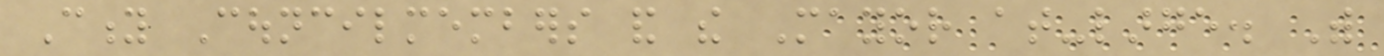City Councilmembers and the Mayor at-large. With
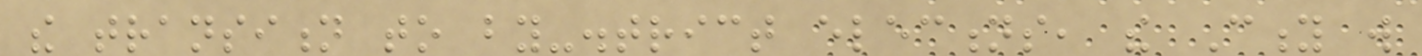the transition to by-district elections, the City will
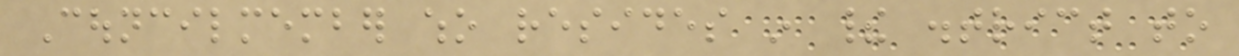Councilmember who resides in their district to
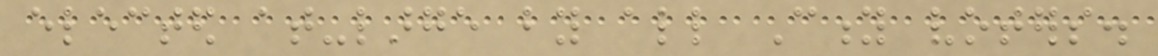elected at-large by all City voters.
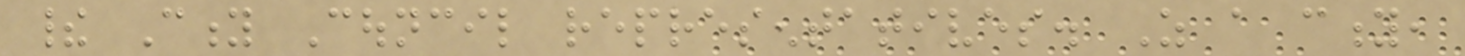their City Council representatives. As a city,
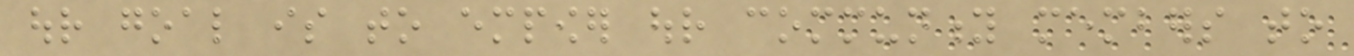our goal is to empower our community members to
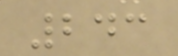243
